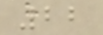22
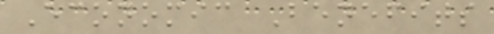Economic Benefits
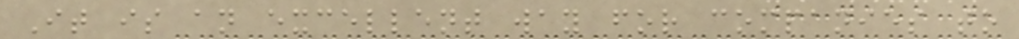It is an excellent way for companies to
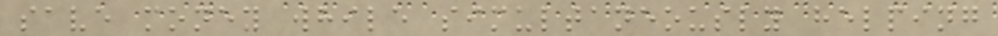save money while simultaneously helping
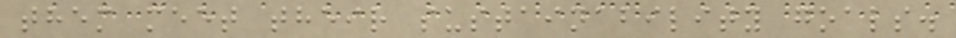them meet their sustainability goals.
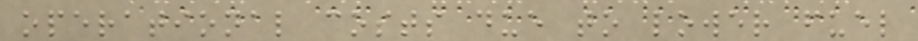operational costs due to lower fuel
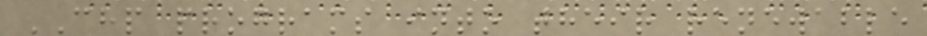CHP programs into their renewable
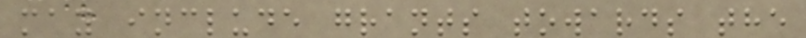may include grants towards the
